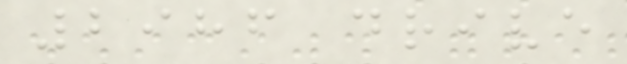2986 drive
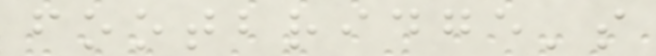footbridge's
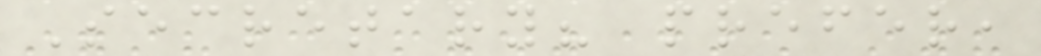Secretary? prefer,
